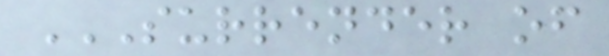SURRENDER OF
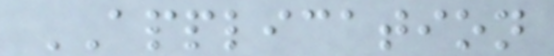APPLICATION
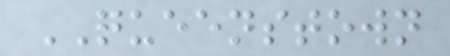QUEENSTOWN
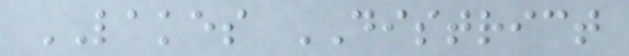LAKES DISTRICT
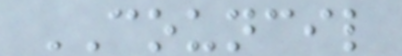COUNCIL
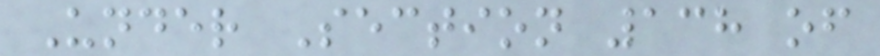Under Section 138 of
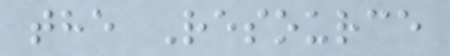the Resource
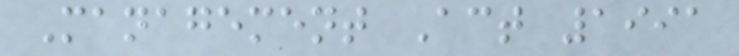Management Act 1991
